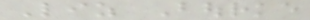Liz Bourke
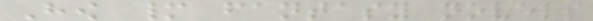How many fantasy novels
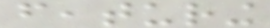featuring
